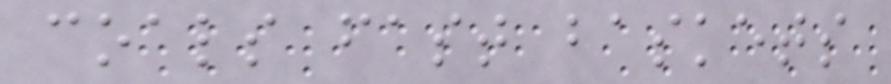coals fast baskets
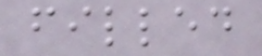filled
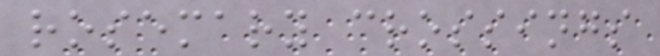rosemary crossings
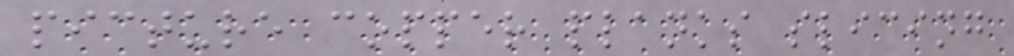picture copper planks slicing
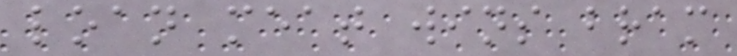loan meat wins bram
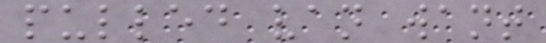pulled van want
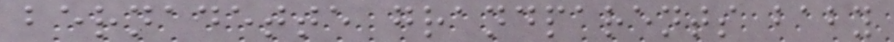bernadette grandparents baby
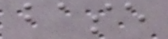base
